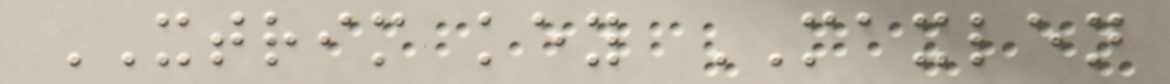XTRIM key MAXLEN
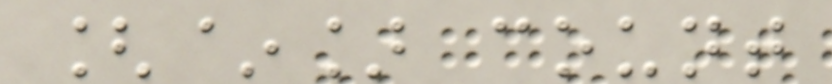[~] count
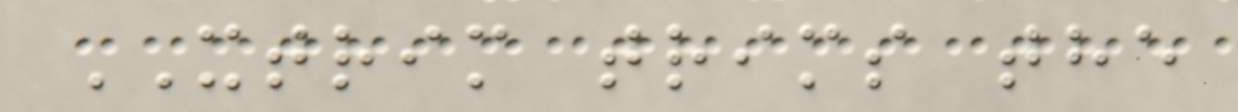XTRIM trims the
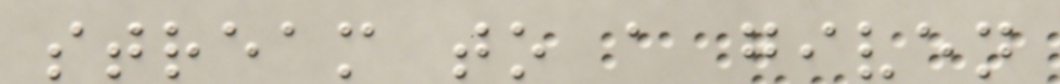stream to a given
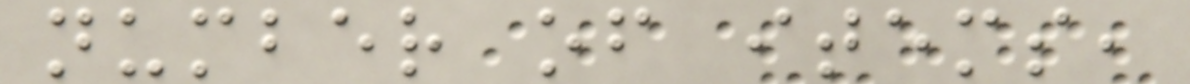number of items,
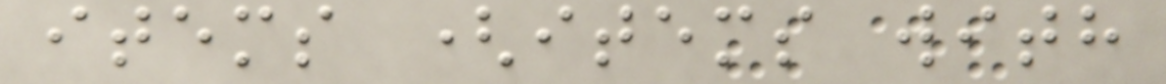items (items with
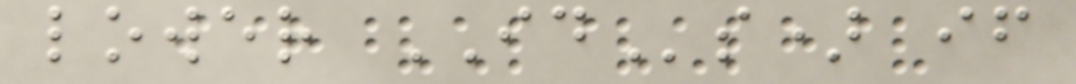lower IDs) if
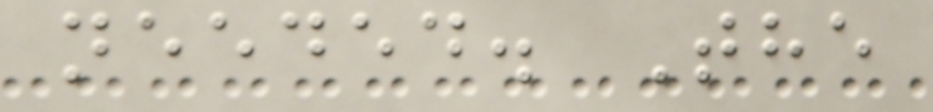needed. The
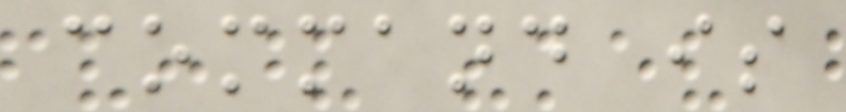command is
